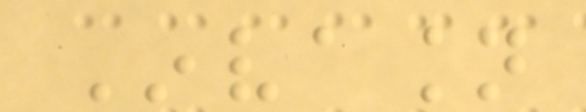Invasion
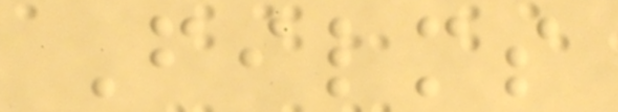Films
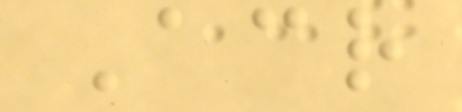Across
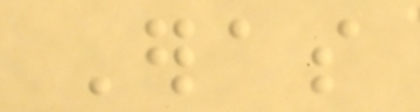Eras
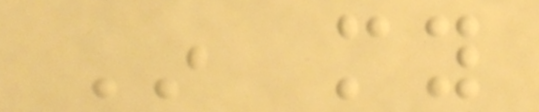In my
